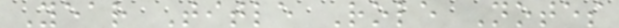Year Title Role Notes
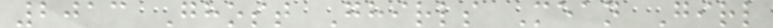2013 Ghost Ghirls Mean Girl
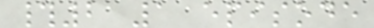#2 1 episode
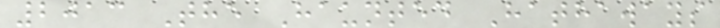2013 The Haunted Hathaways
